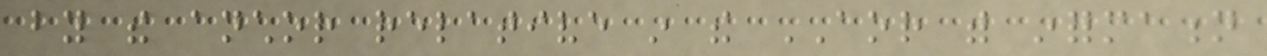by the anchor relative in the AOR with information
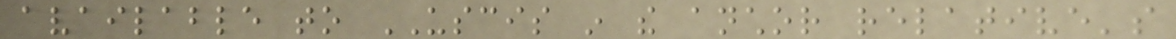available to USCIS in the anchor relative's
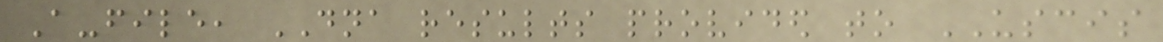A-file, DNA results provided to USCIS
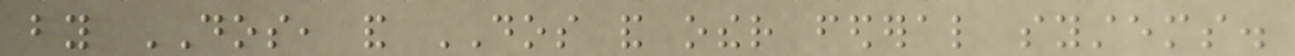by DOS, and DOS and other federal systems.
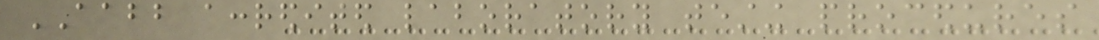AABB accredited laboratory testing procedures
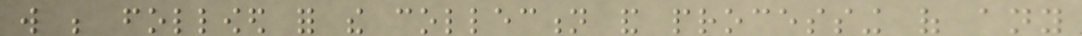will be followed for the collection and processing of any
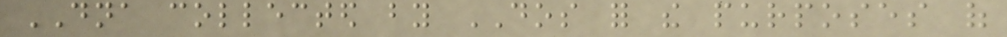DNA collected by DOS for the purposes of
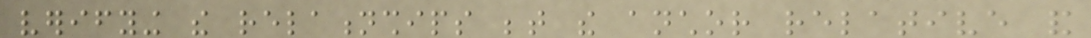verifying the relationships between the anchor relative and
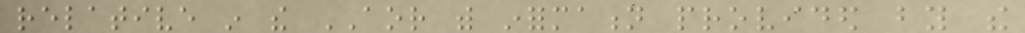relative in the AOR with information provided by the
